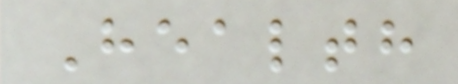Health
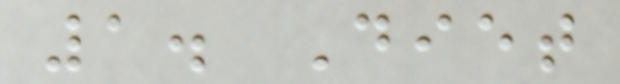1. Diet
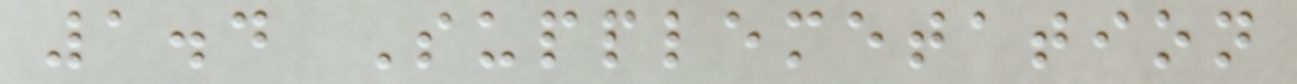1.4 Supplemetation
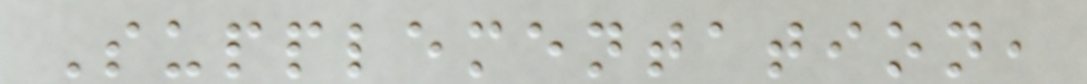Supplementation,
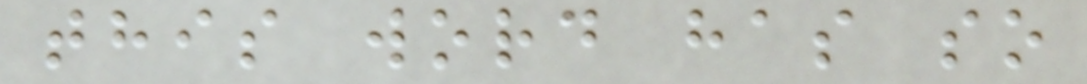this word has so
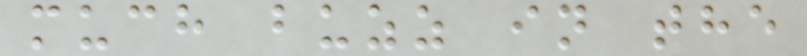much buzz in the
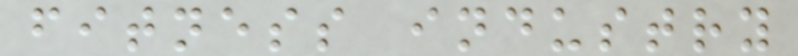fitness industry
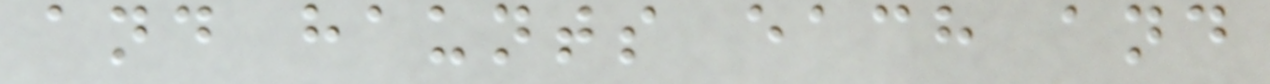and haunts each and
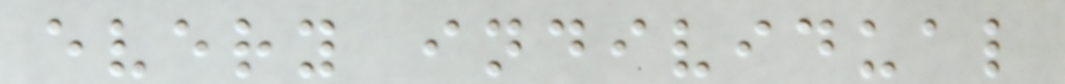every individual
